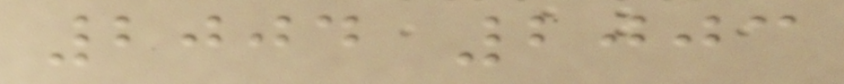2004 2003
